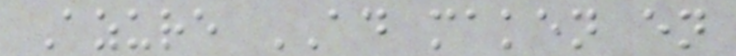Azure AD maken en
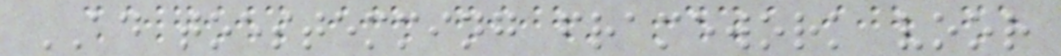AD toestemming framework voor
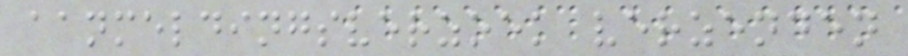aanmeldingsverzoek verzenden
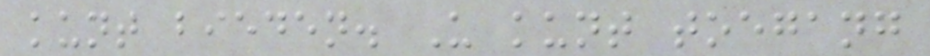kunt bieden. U kunt toegang
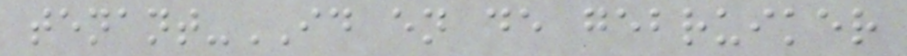tenant-ID en de gebruiker
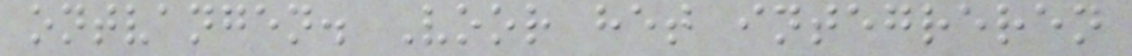ontvangen. Voor het integreren
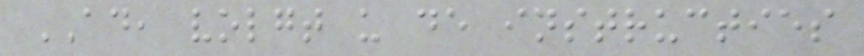AD, volgt u de instructies
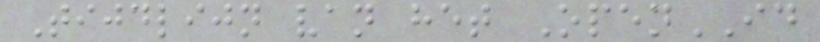Tijdlijn van het OpenID
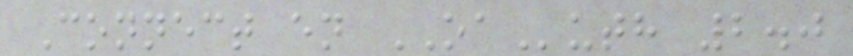Connect en OAuth 2.0
